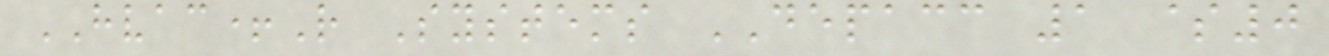HVAC+R Systems DEPACC 1 $0
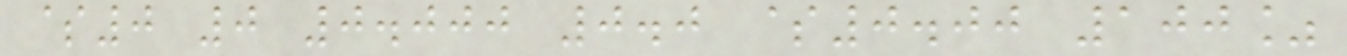$0 0 0.000 0.0 $0.00 100%
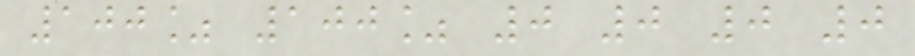100% 100% 0 0 0 0
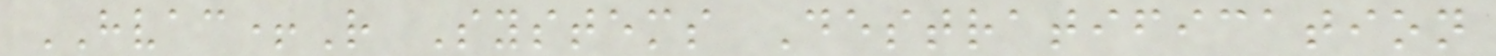HVAC+R Systems Destratification
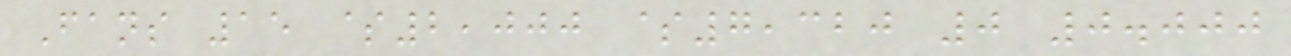Fans 15 $2,000 $7,320 0 0.000
